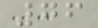76
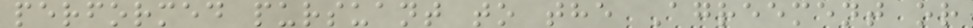performed pursuant to the Agreement or
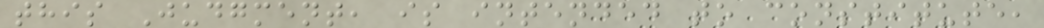this Judgment, is intended to constitute,
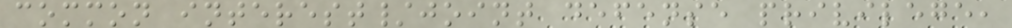common interest/joint defense privilege,
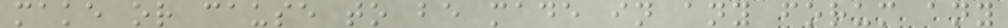make or cause to be made in any forum any
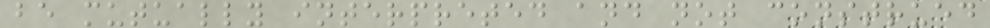be mutually interpreted and not construed
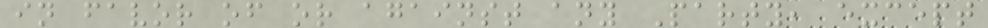in favor of or against any Party, except
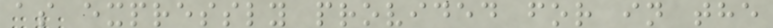as expressly provided for in the
